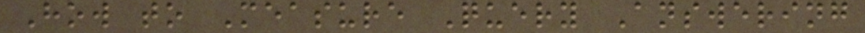How to Measure Query Answering
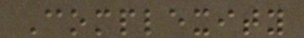Complexity
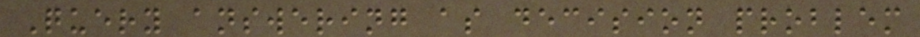Query answering as decision problem
